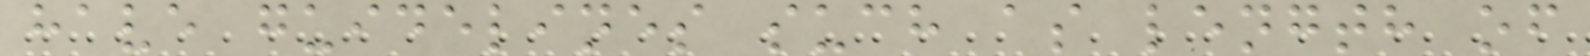have guidelines such as length of
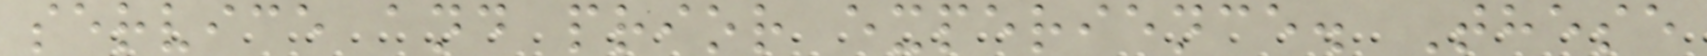service and prior experience. These
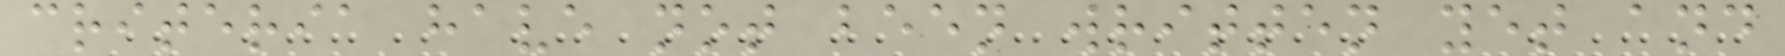criteria have not been written yet and
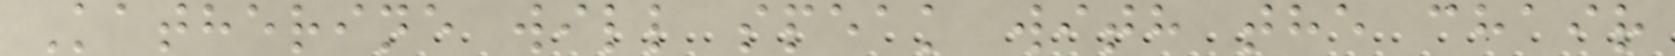Katherine will speak with the chair
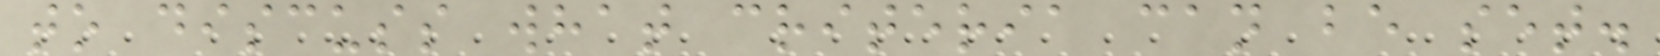to discuss what criteria can be set.
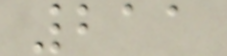211
